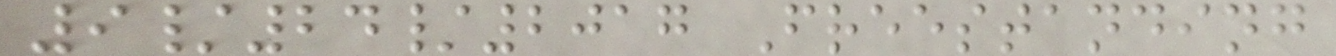9/24/2017 Freestanding
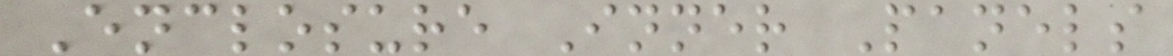Enclosure Inner Panels
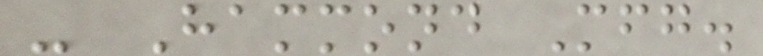- Hammond Mfg.
